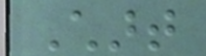Chart
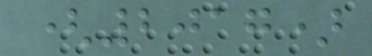(2017)
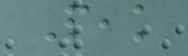Peak
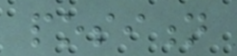position
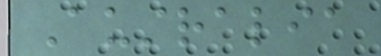Australia
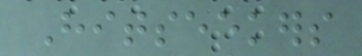Hitseekers
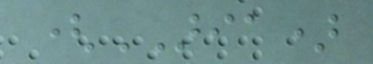(ARIA)
